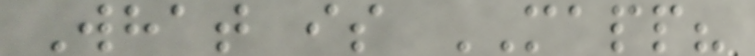What is MAPP?
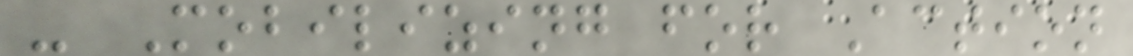- Mobilizing for Action
